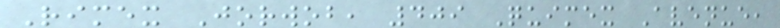Rimex Jorwob, 409 Quimex Avenue,
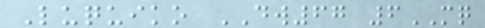Luquiko DW67 6MQ
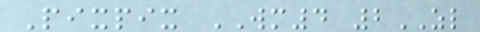Pixpix WM4 2ZL
